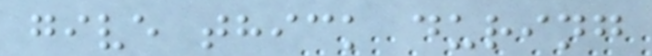give thick during
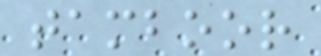tamboor
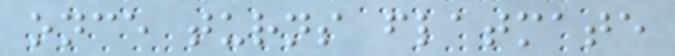once turns flatmate
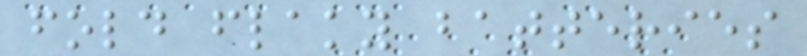fold flaky batteries
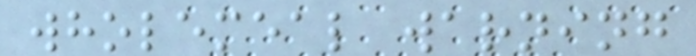wholemeal warning
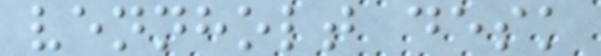vennholt desk
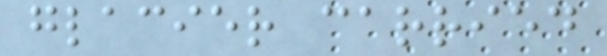glacier carried
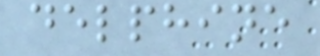delphine
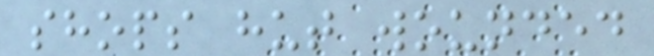shops hut wounded
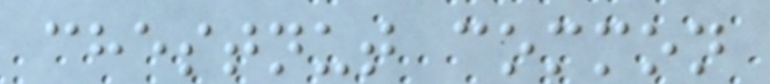chestnut common
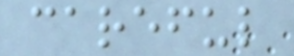careful
